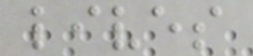lives
